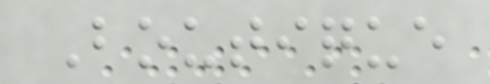Boutique
